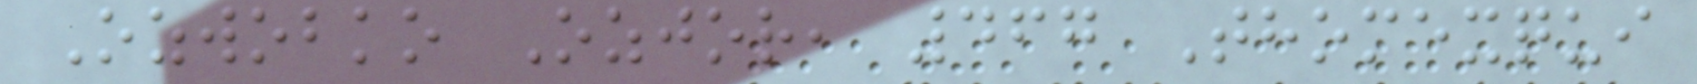Ozwobko Ozjor, 467 Thomexqui
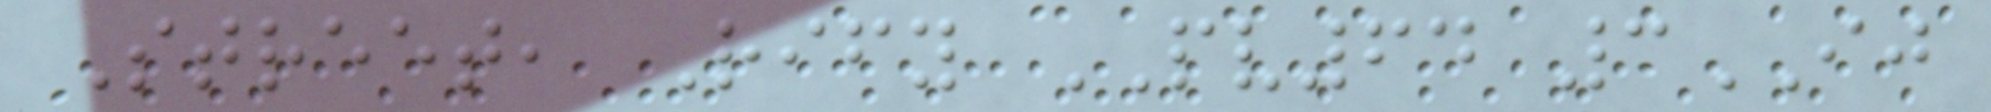Street, Rify PV64 3IJ
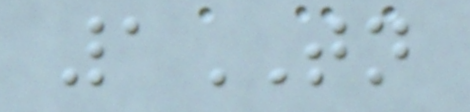1TN
